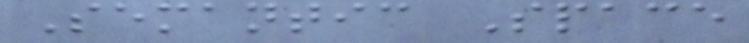Semantic Space
